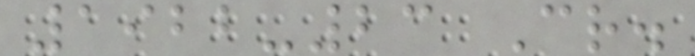1922-23 Cr.
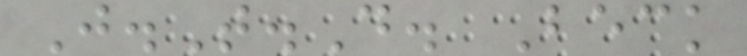J.T.D. Beck
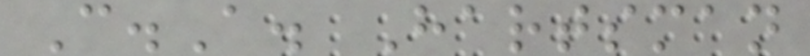C.A. Hartsman
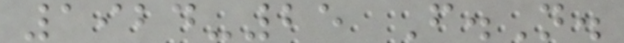1924-25 F.N.
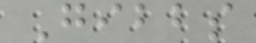Gibbs
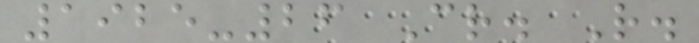1925-26 Cr. R.
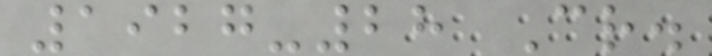1927-28 Cr.
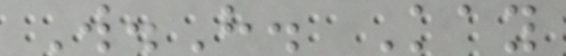W.H. Kay
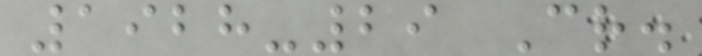1928-29 Cr.
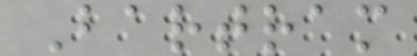Bartram
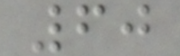60
